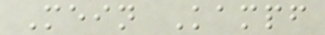Mein Kampf
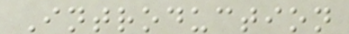Introduction
